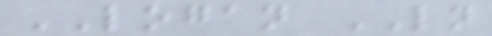LOGAN LN
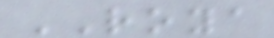ROYA
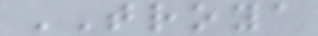TROYA
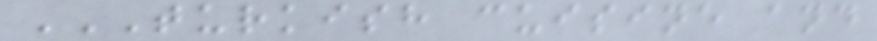TURKISH CUISINE AND
